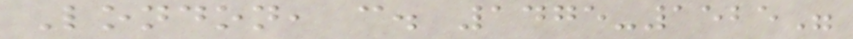London, c. 1475-1525"
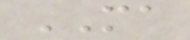MA
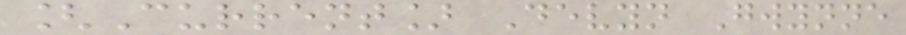[Current] Devyn Gwynne
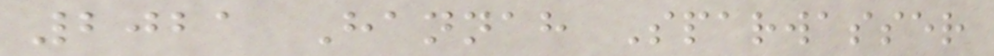2021 Hannah Sparwasser
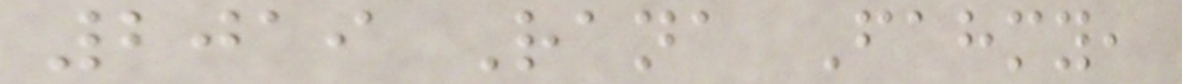2019 Rana Fahmy,
